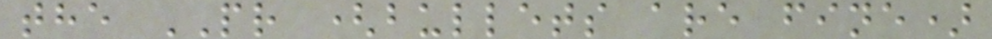the PR (bullets are fine)
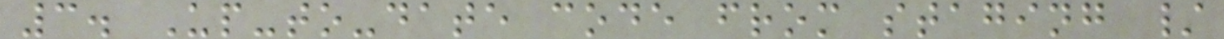3. Up-to-date code from staging /
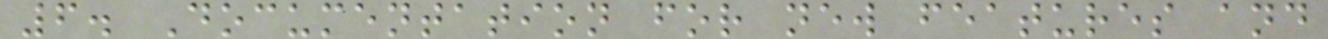6. Documentation for new features and
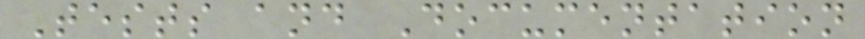Tests and Documentation
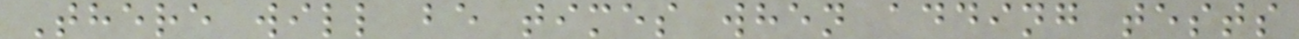There will be times when adding tests
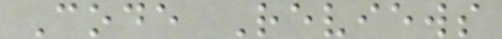Code Reviews
